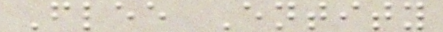Flee Entity
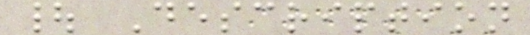| Description
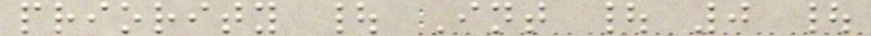priority | Int | 0 |
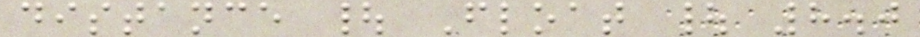distance | Float | 8.0
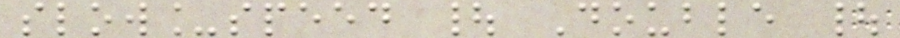slow_speed | Double |
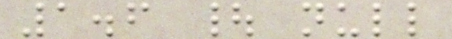1.6 | null
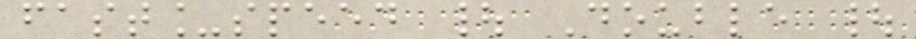fast_speed | Double |
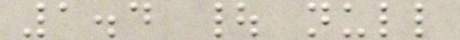1.4 | null
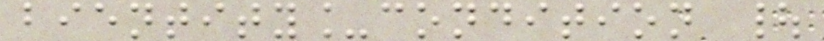bientity_condition |
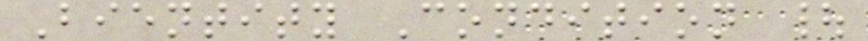Bientity Condition |
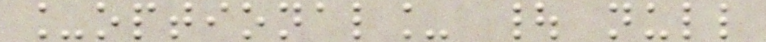_optional_ | null
